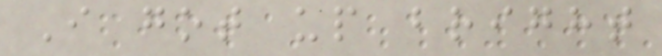I got up bright
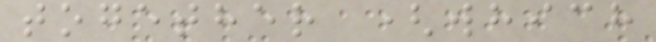together (which
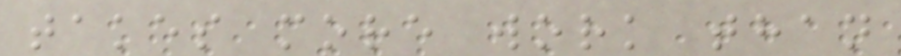takes more work than
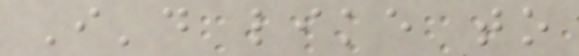I'd like to
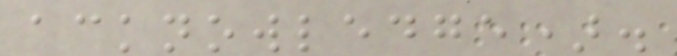acknowledge).
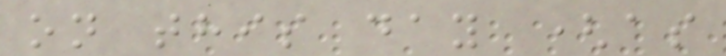on this day (as
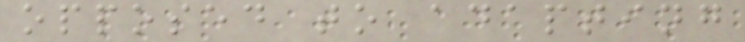opposed to adapting
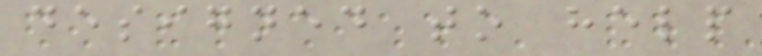designed to help
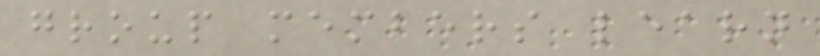group members learn
